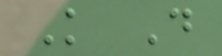K D
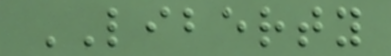LIBERTY
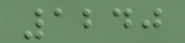1240
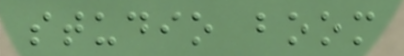studio boom
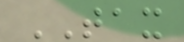TAX
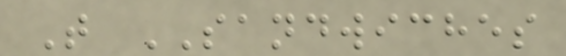T SANDWICHES
